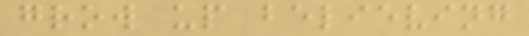grow up believing
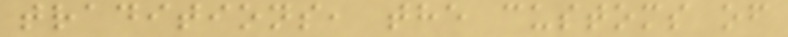traditions, the customs of
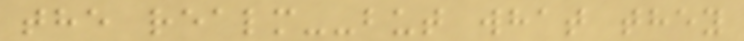the realm--but what they
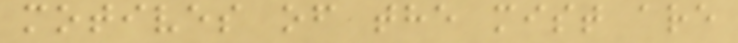motives of the mist are
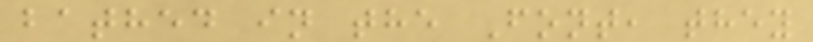bathed in the Font, they
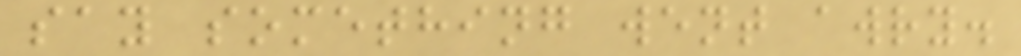say something went awry.
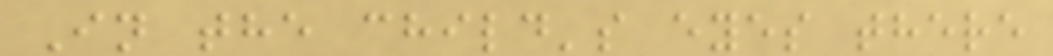In the child's eyes there
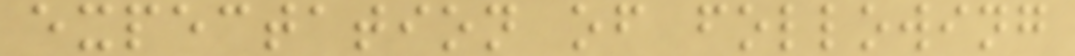expectation of following
